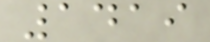1419
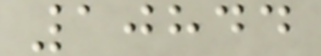10844
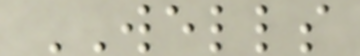WELLS
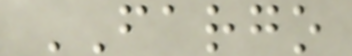FARGO
